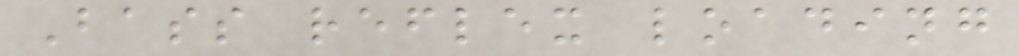Bass reflex loading
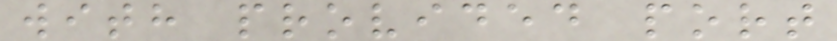with provided port
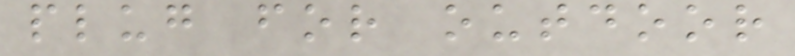plug for outdoor
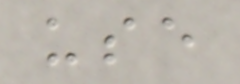use
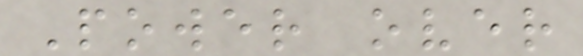Power over
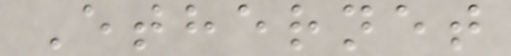Ethernet
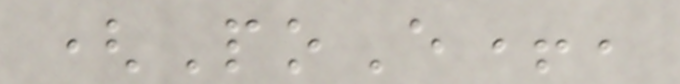(PoE+,
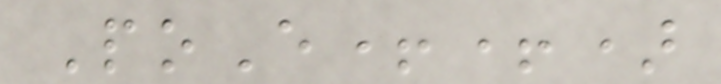PoE++)
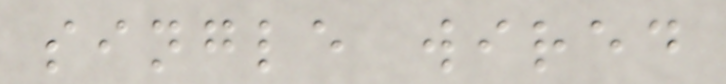single wired
